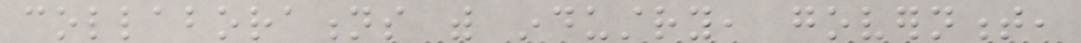collaborations with industry, government,
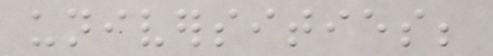universities;
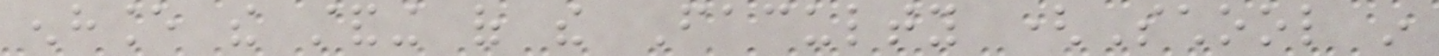enhance the standing of the Faculty (School in
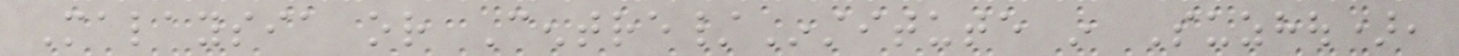Malaysia or Centre/Institute in Suzhou),
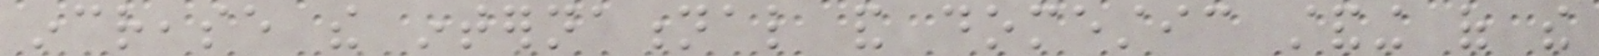increase the international and domestic standing of the
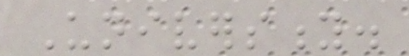University.
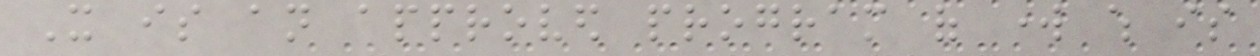It is an approved program of work which is
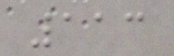113
